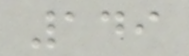149
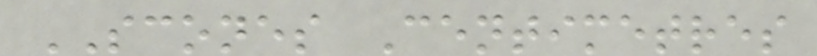SCONES Centimetres
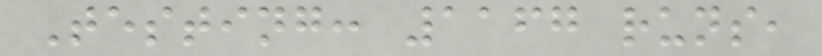Testing: 1167 runs,
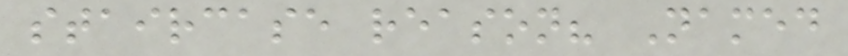staircase reason? Named
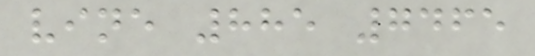vine 885 7465
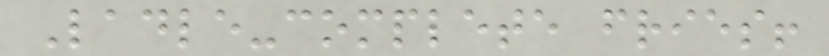Ladle-complete fries!
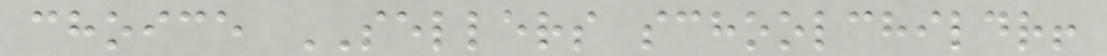choice SELLERS schoolchildr!
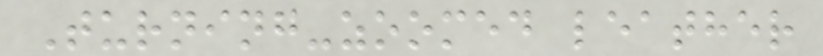Turning-zoomed leather
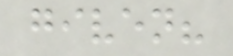given?
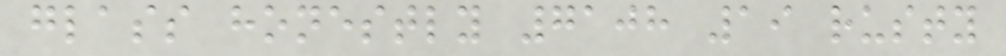glass honestly 7108 19 rusty
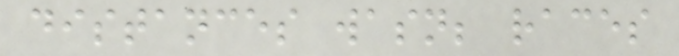distances wasn; races
